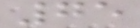75
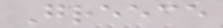Greece
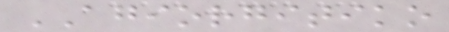AGIORGITIKO
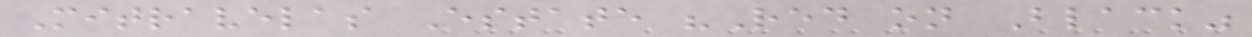Mitravelas Estate "Red on Black"
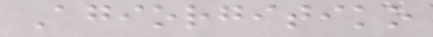Agiorgitiko
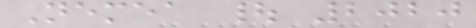Nemea | 2020
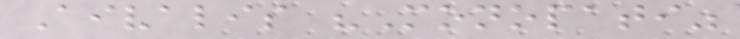Aivalis "Monopati"
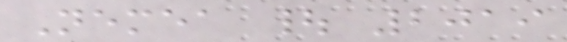Nemea | 2019
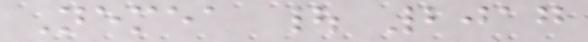Nemea | 2017
